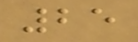25
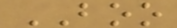BOO
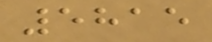5815
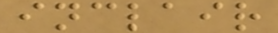inclair
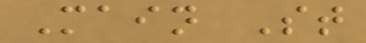Main St
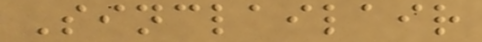Sinclailair
